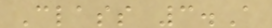Class 3.A
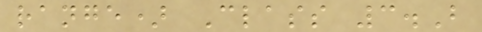range) Class 3.B
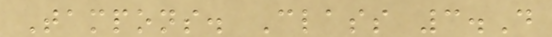Tampons. Class 3.D
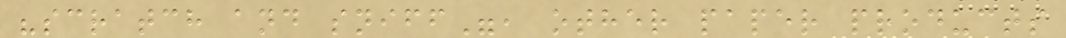"scratch and sniff", other paper products
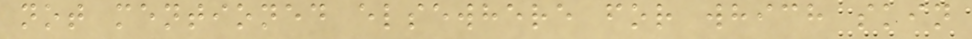not mentioned elsewhere for which skin
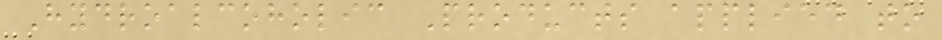Hydroalcoholic Products applied to
